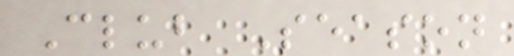Club Season
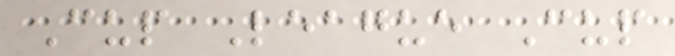Cup League Cup
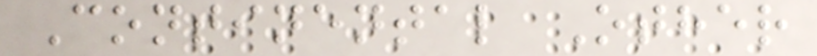Continental Other
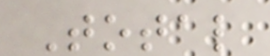Total
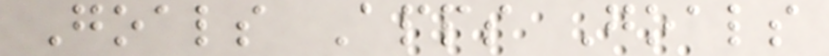Goals Apps Goals
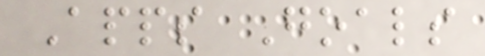Apps Goals
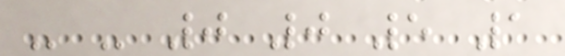- - 0 0 5 1
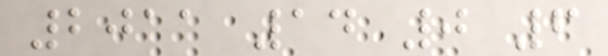2011 14 0 6
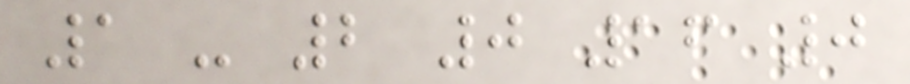1 - 2 0 16 0
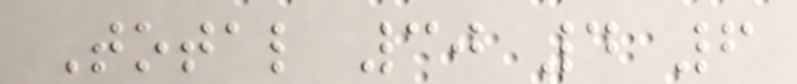Total 30 4 6
